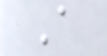A
